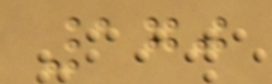170
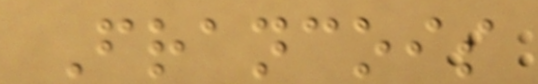Francois
